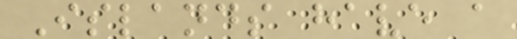Islands have a
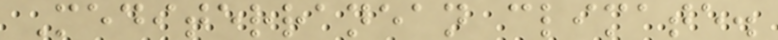Mediterranean climate.
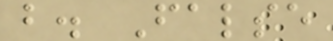b. False
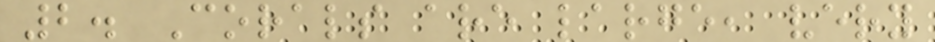2. Corals are large, very
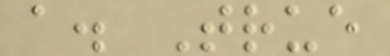a. True
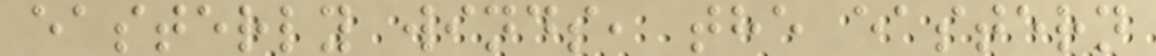easterly winds, the eastern
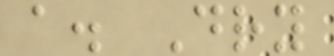a. Dry
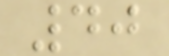40
